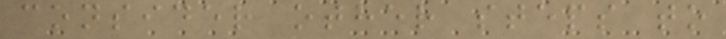consider other steps to
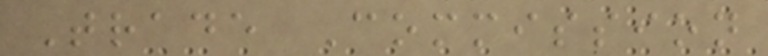Trade Commission
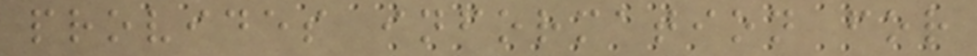provides information for
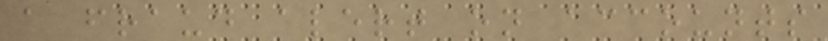a fraud alert on accounts
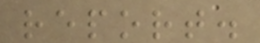report.
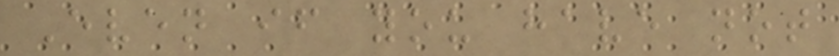Even if you have not
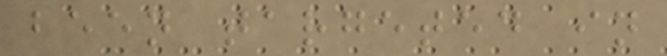been targeted in
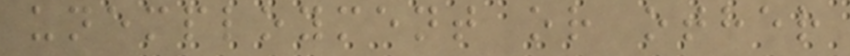unemployment or other
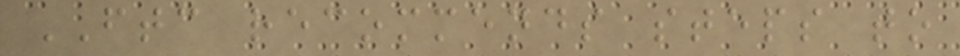FTC recommends steps to
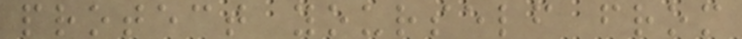protect yourself from
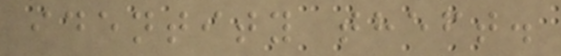identity theft.
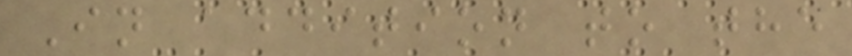In addition to the
